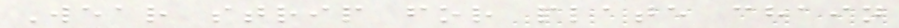Wear strip for plate chain
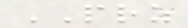PRZ
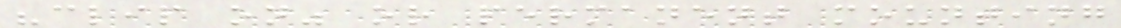"clip on" or permanent mounting
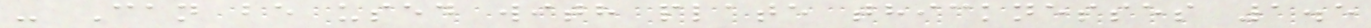- Can be used with plate thicknesses 1.5
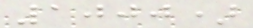1000)
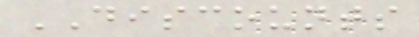DISCOUNTS
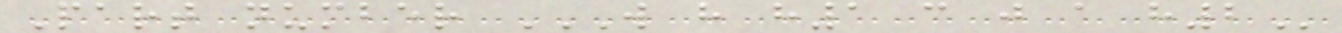Part number W H H1 C J A H2
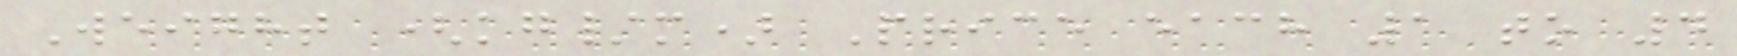Weight (kg/m) Price each 1 to 4
